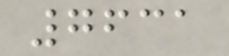7631
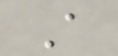A
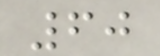60
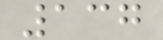137
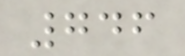746
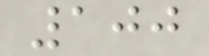100
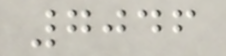7046
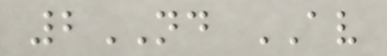2ND AV
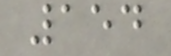154
